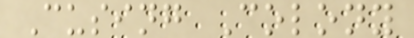Cusing Colony
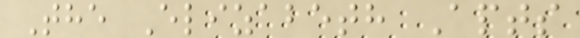The Elizabeth Apts
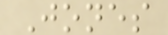Jones
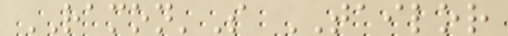RAMON'S TAILOR
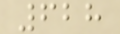628
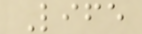Life
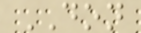DON
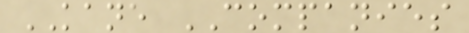KANE COMPANIES
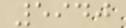5940
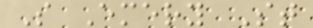S Emery St
